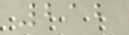212
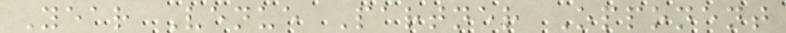Year Venue Partner Opponent
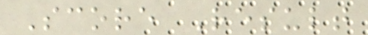Score Result
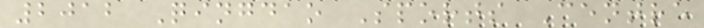2012 Qingdao Sports Centre
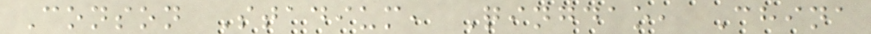Conson Stadium, Qingdao, China
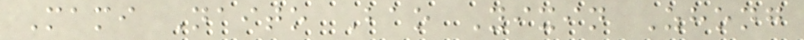Mami Naito Bao Yixin Zhong
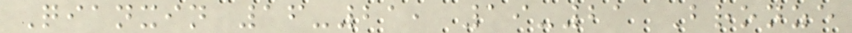Qianxin 16-21, 19-21 Bronze
